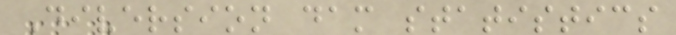Diversion dam statistics
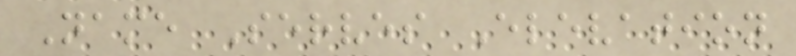Name Serves Elevation
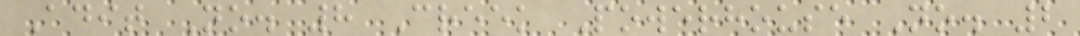Adit No. 8 Creek Powerhouse No. 2
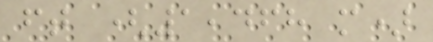ft (1,468 m)
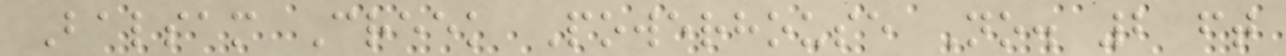Balsam Creek Powerhouse No. 2 ft
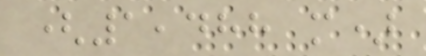(1,488 m)
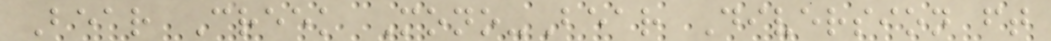Bear Creek Mono-Bear Diversion ft
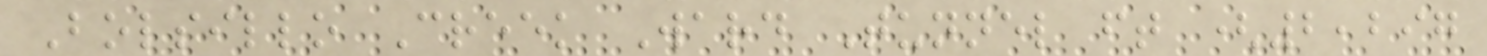Bolsillo Creek Ward Tunnel ft (2,297
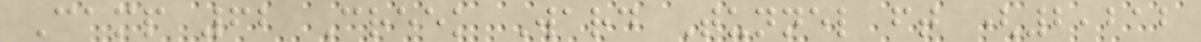Camp 62 Creek Ward Tunnel ft (2,212
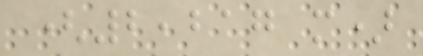(2,217 m)
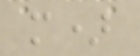m)
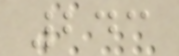243
